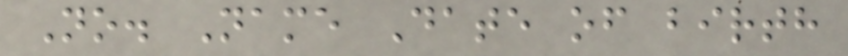No. Name Date of birth
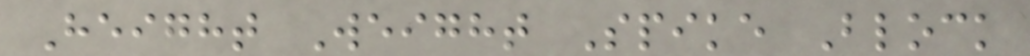Height Weight Spike Block
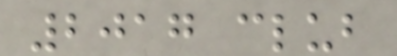2017 club
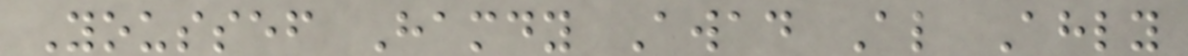Youssef Hamdy Awad Al Ahly
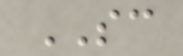SC
